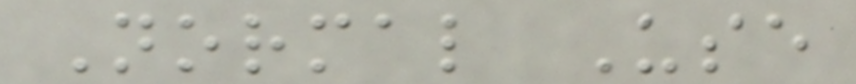Normal Use
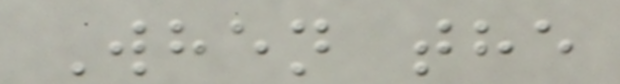When the
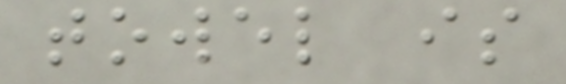towel is
